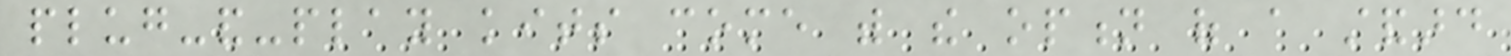plug-and-play kits come with the option of a standard
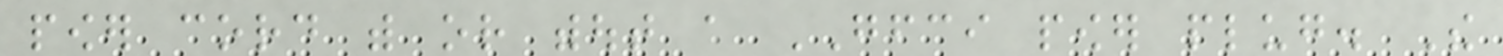power cord with or without a GFCI power plug. The
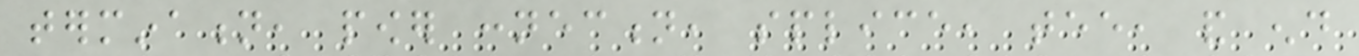termination, power connection, splice, tee, and end
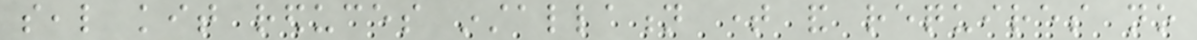seal kit reduces installation time and requires no
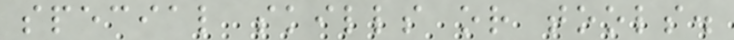special skills or tools.
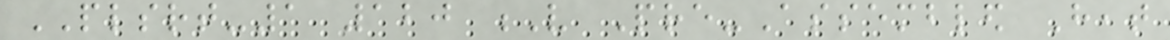PLSRT-1 120 V Pre-Assembled Heat
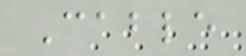Cable
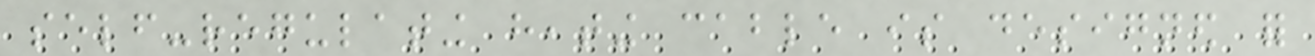self-regulating heating cable is designed for
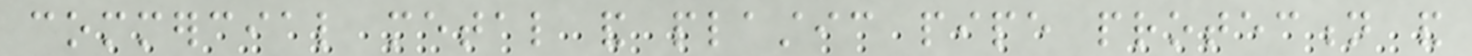commercial metal and plastic pipe protection and
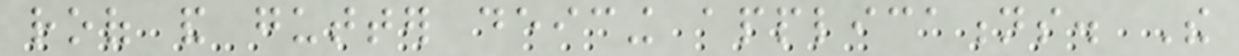roof and gutter deicing applications. The
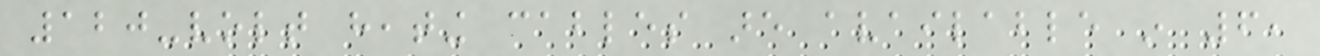120-volt heating cables are available in 6,
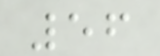56
